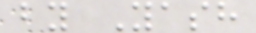by Yash
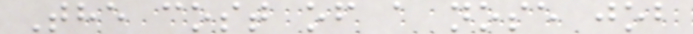The cost of a nose job
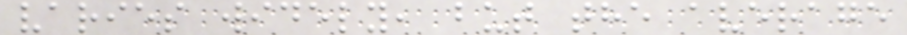varies widely, but the average
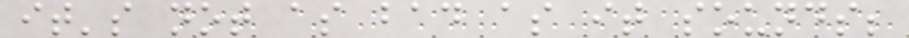it's not as bad as it sounds;
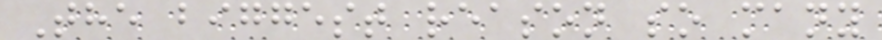The biggest reason so many
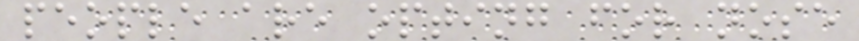people are opting for nose
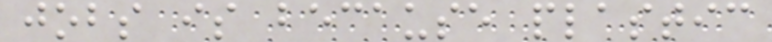jobs is because plastic
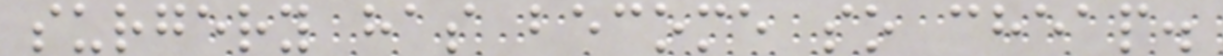surgery has become so cheap.
